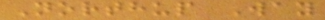Northup Way
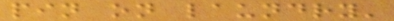pin on laundry'
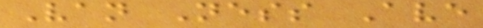Van Ness Ave
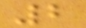2
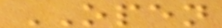OPEN
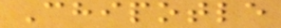Chipotle
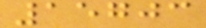15703
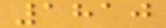1810
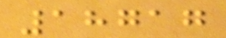18717
